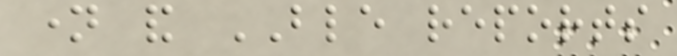name and BLE reports
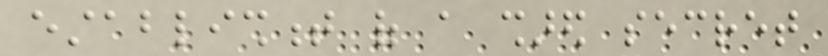establishment of a shared secret
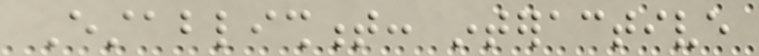Establishment: interactive
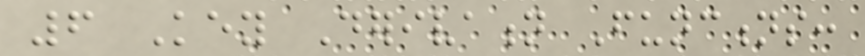6 Key Derivation Functions:
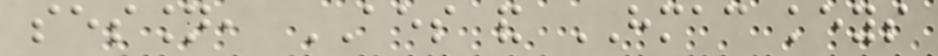session, AES and HMAC keys
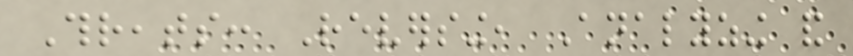Threats: Reversing, Analyzing and
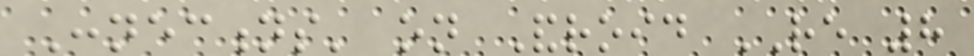Connections' on Android RE 8
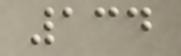134
